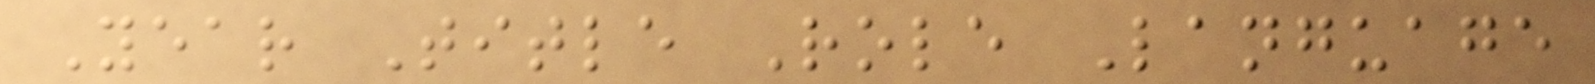Year Title Role Language
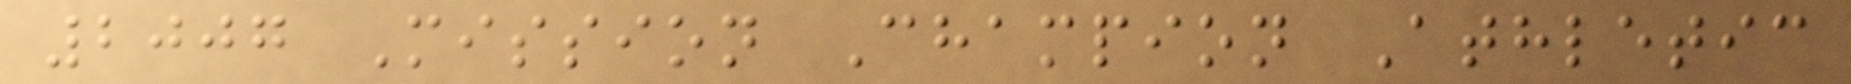2007 Mission Champion Athletic
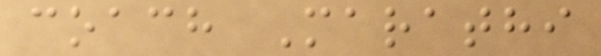coach Marathi
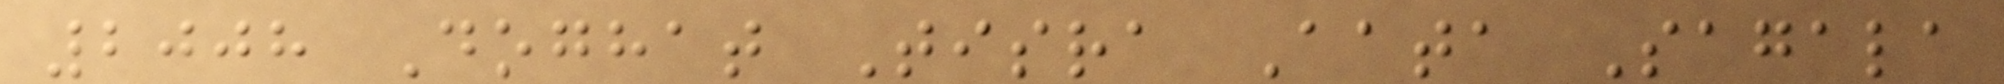2008 Doghat Tisra Aata Sagala
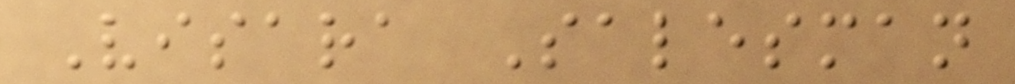Visara Salesman
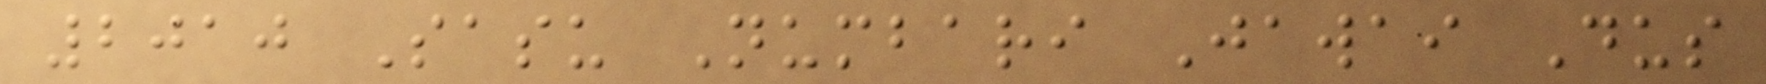2010 Sasu Numbari Jawai Dus
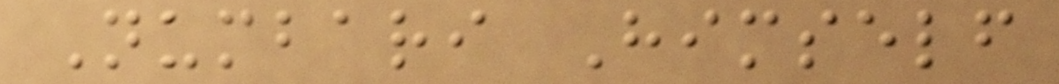Numbari Himself
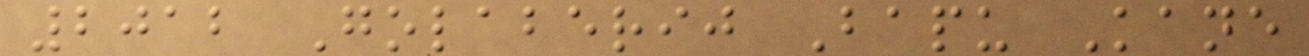2012 Golaberij Bapu Kane
